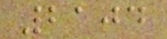2104
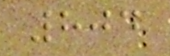804
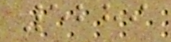5289
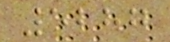5287
